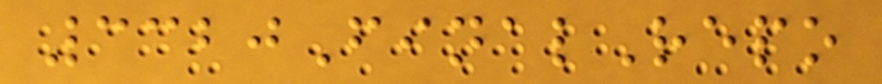3320FinalRepo
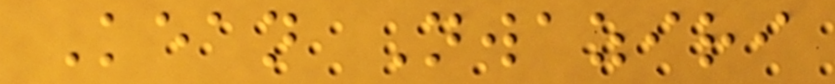Kean Nwaziri
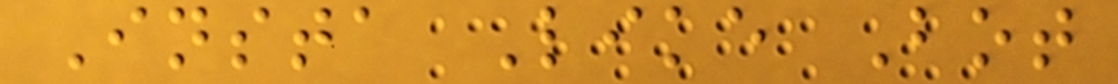Insta Like Bot
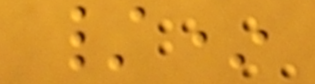/*
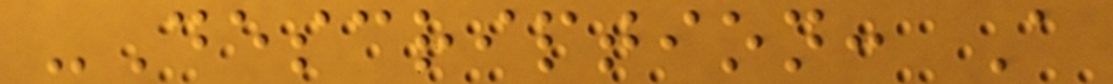-Description: A
